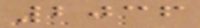2036
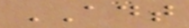ADT
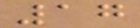17
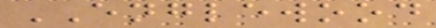ENGLEWOOD
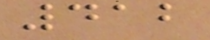412
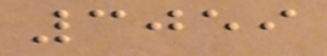3059
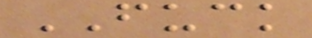FUCK
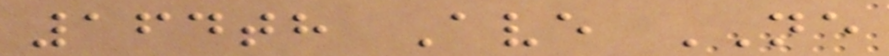164th Ave NE
